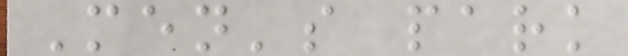Men's park
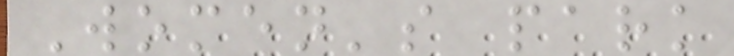Women's park
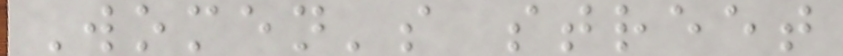Women's street
